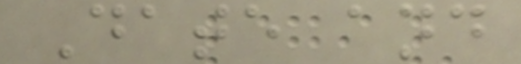Date and
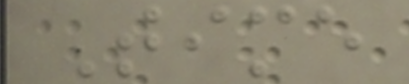Time
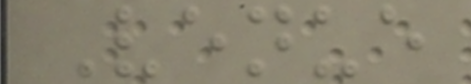Venue
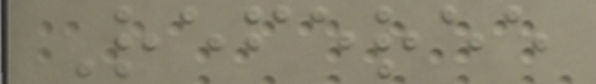Referee
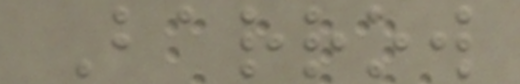Barrow
